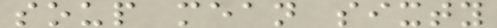soup mean sixty
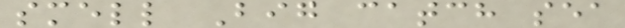smell Big catch sea
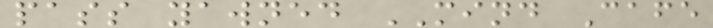pass yawned MIND Cafe
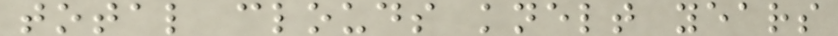total clouds knelt years
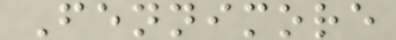Fennimore
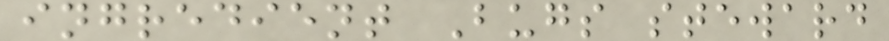ingredient Bugs steward
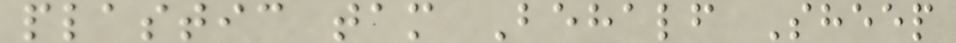plastic tam Behalf Sheep
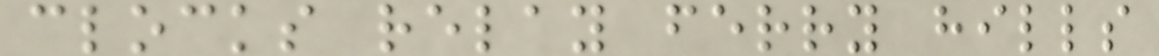clocks relay ferry hills
